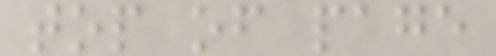top of page
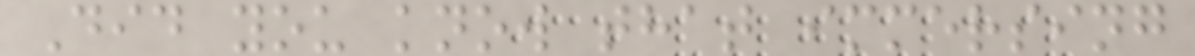Did you know that immersing
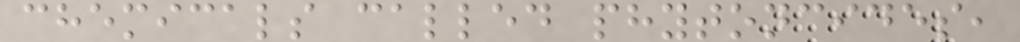chemicals called phytoncides,
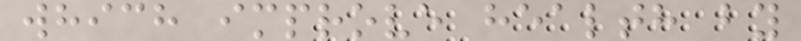which improve health by
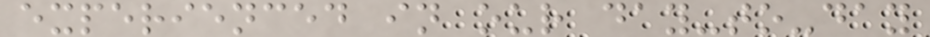experienced in our day-to-day
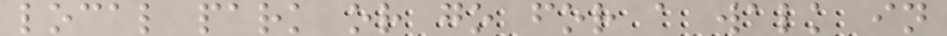local park or go for a walk in
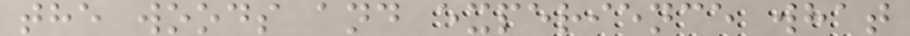the woods and experience what
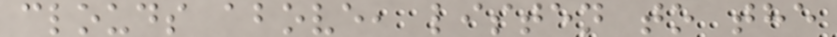clouds above, listen to the
